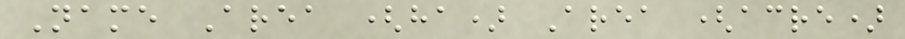Name Area (ha) Area (acre)
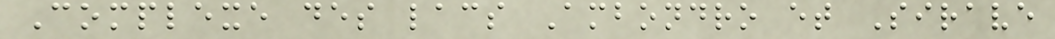Complexe des lacs Ambondro et Sirave
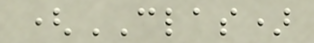(CLAS)
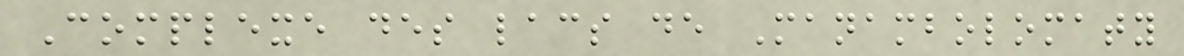Complexe des lacs de Manambolomaty
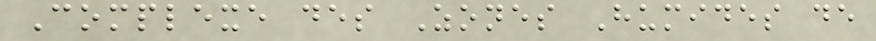Complexe des Zones Humides de
